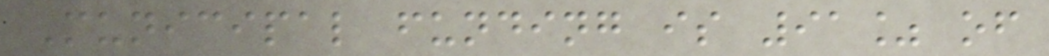Municipal funding is 91% of
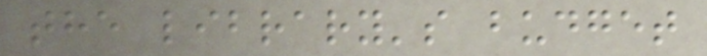the library's budget
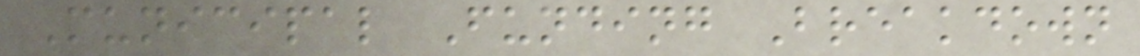Municipal Funding Breakdown
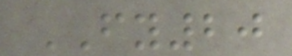FY20
